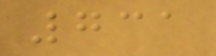731
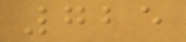725
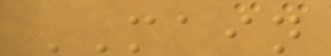MAIN
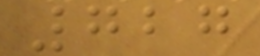727
